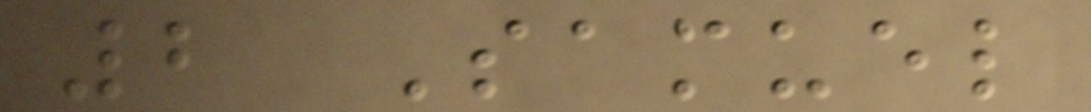2 Samuel
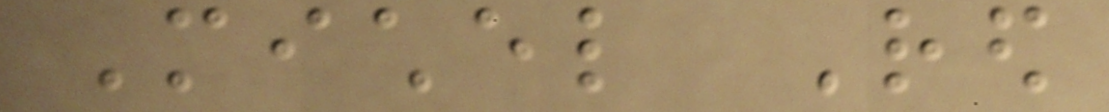Michel Red
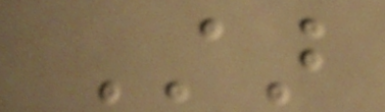Star
